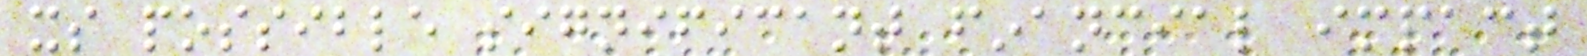its possible significant financial impact
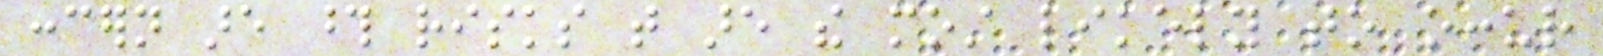concern are those risks that are the most likely to occur
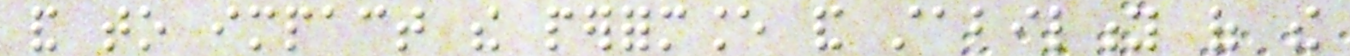and to impact the performance and stability of the
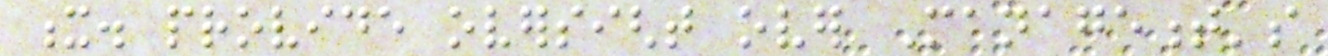x. provide oversight over Management's
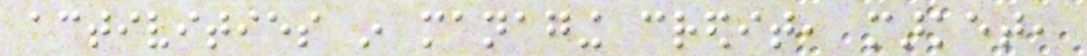activities in managing credit, market,
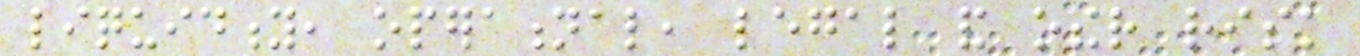liquidity, operational, legal and other risk
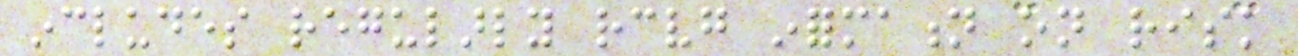includes regularly receiving information on risk
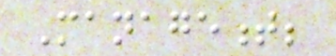Management;
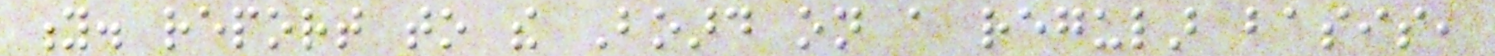y. report to the Board on a regular basis,
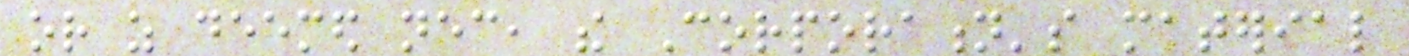or as deemed necessary, the Corporation's material
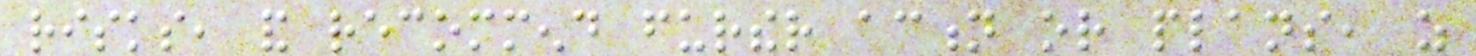risks, and recommend further action or plans, as
